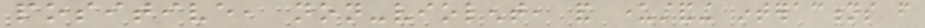positive, non-violent, and understanding interactions from
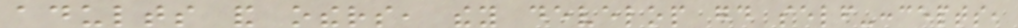adults and others, they develop good self-concepts,
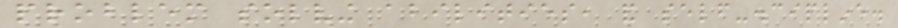problem solving abilities, and self-discipline.
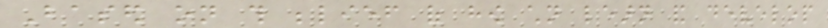Based on this belief of how children learn and develop
